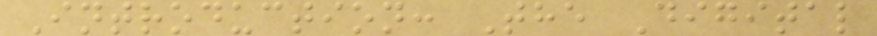Introduction: The Digital
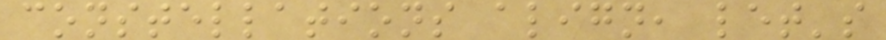constellations align, let's
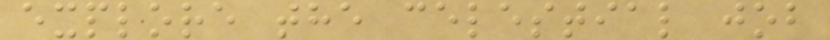explore the celestial job
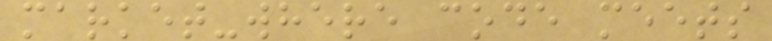market-where code meets
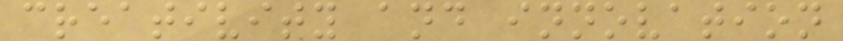creativity and innovation
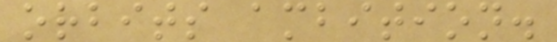orbits ambition.
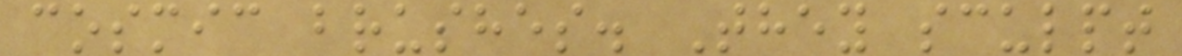cosmic brushes. They sculpt
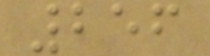256
